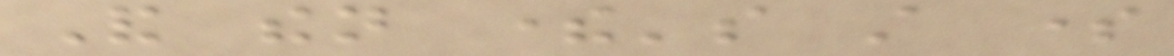And then there's still some
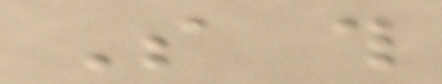So this
